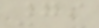79
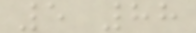5 88
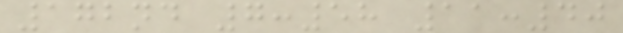172nd 7:58 11:40
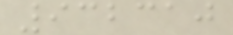932310
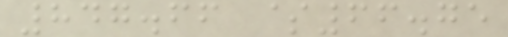847.66 $66.75
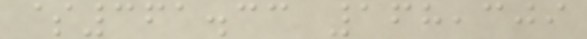$361.33 168,309
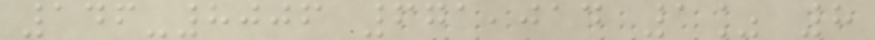146-8006 671,014 1% 8
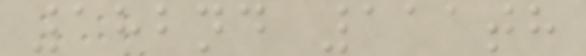182nd 111th
